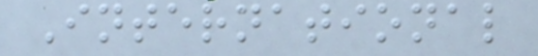International
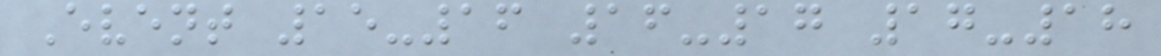Event 15-16 16-17 17-18
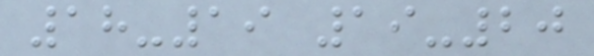18-19 19-20
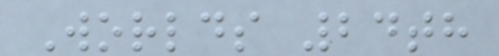Worlds 24th
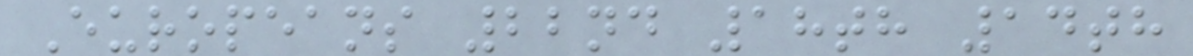Europeans 22nd 18th 14th
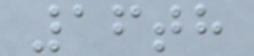16th
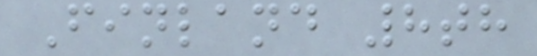Finland 8th
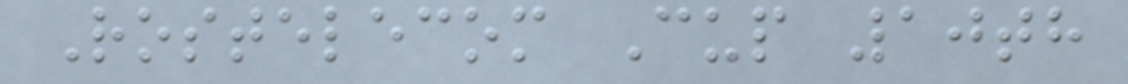Rostelecom Cup 10th
